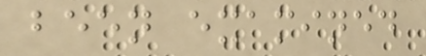been examined
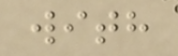with
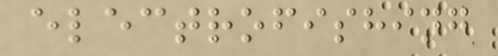electrofishing
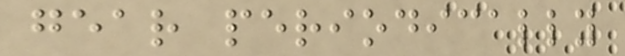gear periodically
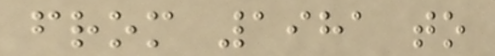from 1981 to
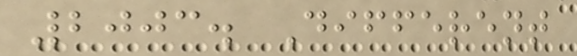2003. Different
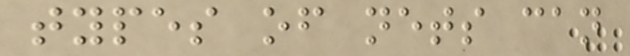types of nets can
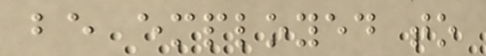be employed to
